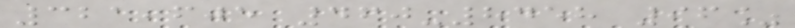321,605 460-8458 96%
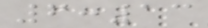6:13
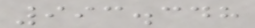993.348
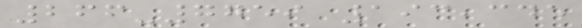266-7759 193,345
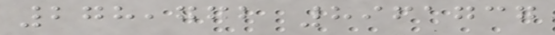278,772 8961737
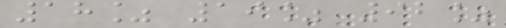18% 19% 92%
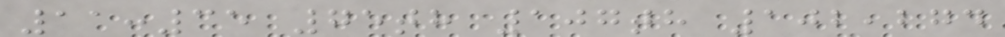11:35 75th 107th 102,274
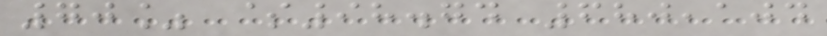70% $98.74 680,104
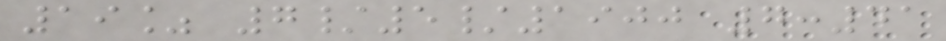19% 7/5/1900 7:41
